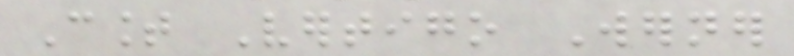Count Vertigo Werner
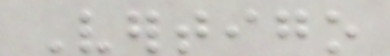Vertigo
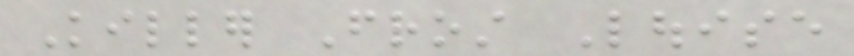Killer Frost Louise
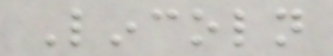Lincoln
